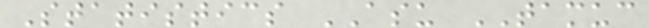Statistics ASU TAMUC
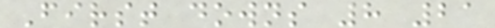First downs 8 21
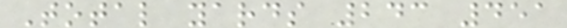Total yards 243 451
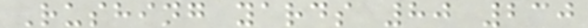Rushing yards 80 230
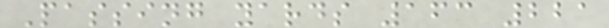Passing yards 163 221
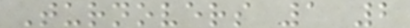Turnovers 1 2
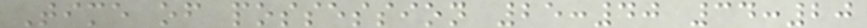Time of possession 25:40 34:20
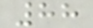88
